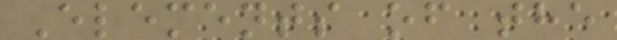Elements of the
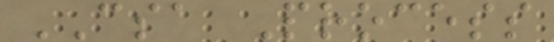CSA Process
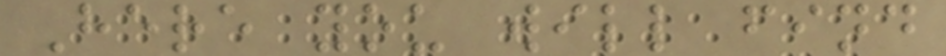Here you will find
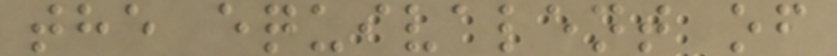the equivalent of
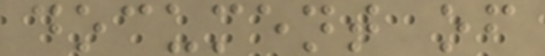document of
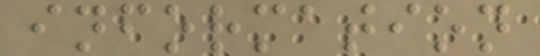information
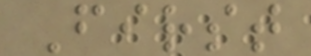First
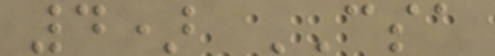4) CSA
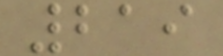219
